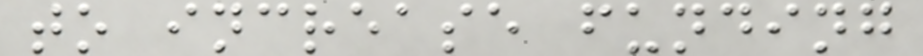to increase funding
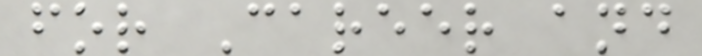for Career and
